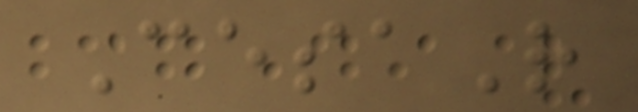CesaR
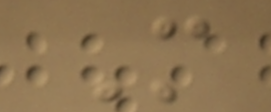More
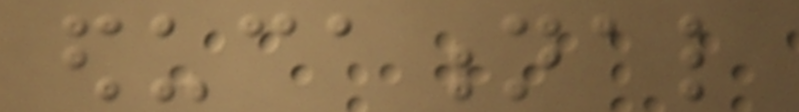educational
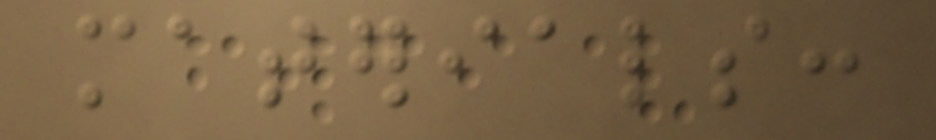materials:
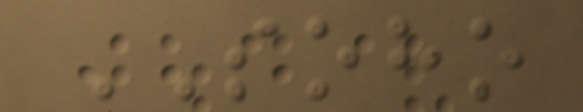SOHO
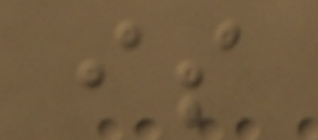is
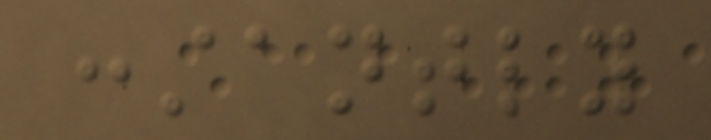constantly
